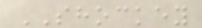SHOCKEY
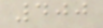400
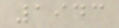1943
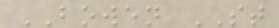BOWEN ST
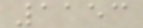1153
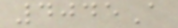4045A
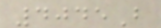4045B
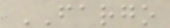FARGO
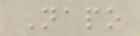Napo
